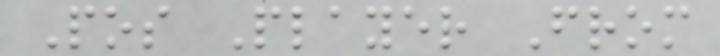Pos Player From
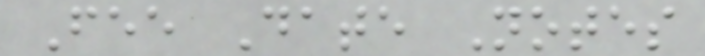Fee Date Notes
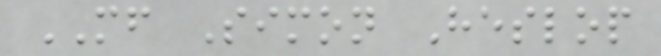MF Simon Heslop
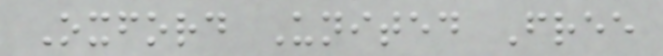Oxford United Free
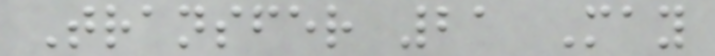Transfer 21 May
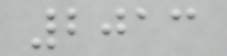2013
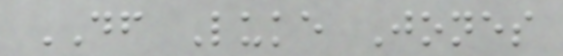DF Luke Jones
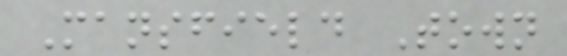Mansfield Town
